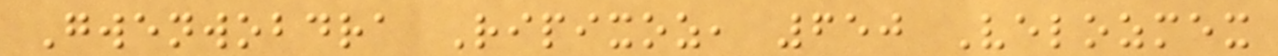Gwenwobdra Ripixoz, 650 Velozmex
